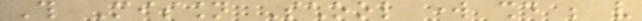This Mission School work should be very
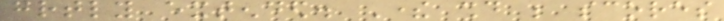greatly extended. There should be scores
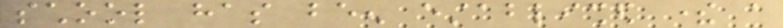school has been established there a
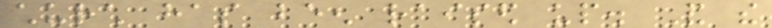church has been raised up. And the
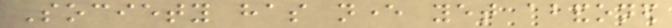Society has never yet abandoned
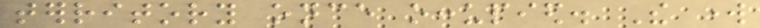territory once occupied. The work
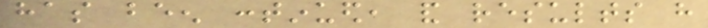has been continued, and results have
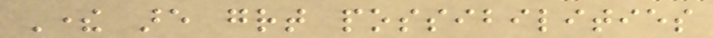There are great possibilities
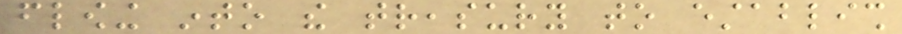flowing into the treasury to establish
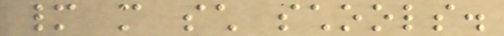many more such schools.
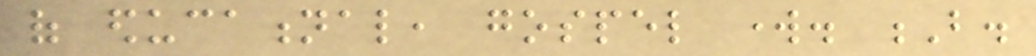of educational, gospel work. B.
